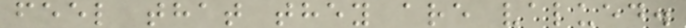feel that they are valued.
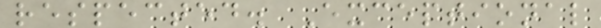respected. Exceptional
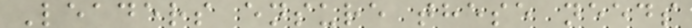Leaders ensure these needs
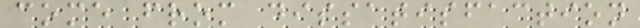come from dissatisfaction
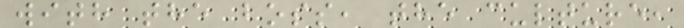with the boss, the culture,
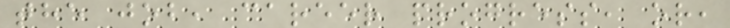the job, career progress, or,
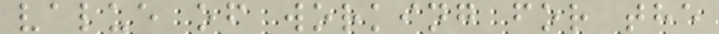value of working for the
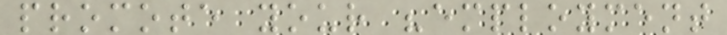promote your "employment
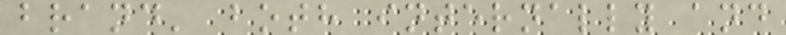brand' both internally and
